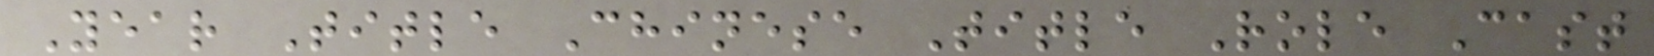Year Title Chinese Title Role Cast
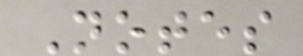Notes
